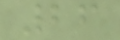26
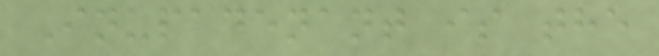Inupadenant is the
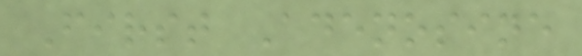First Adenosine
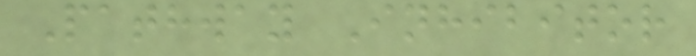Pathway Inhibitor
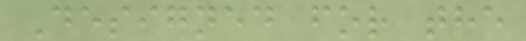Designed for the
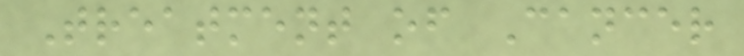Treatment of Cancer
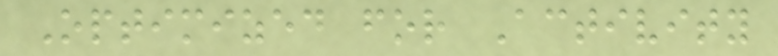Optimized for Activity
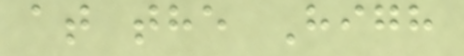at the High
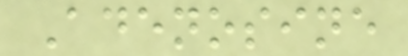Adenosine
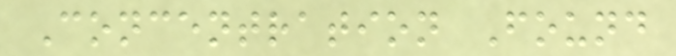Concentration Found
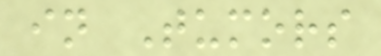in Tumors
